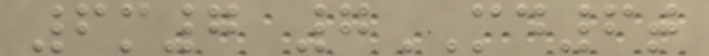6m7 7MD6t
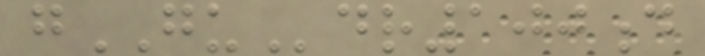gGUdr100d
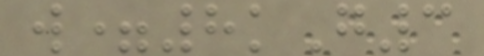w=8kG3
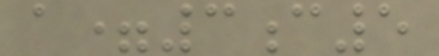a=3c5
